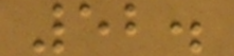52.
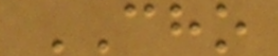CHO
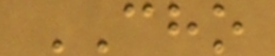CHO
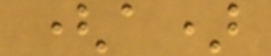(a)
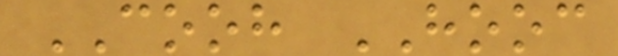COOH HOOC
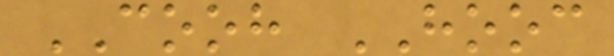COOH HOOC
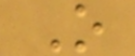O
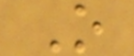O
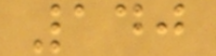140
